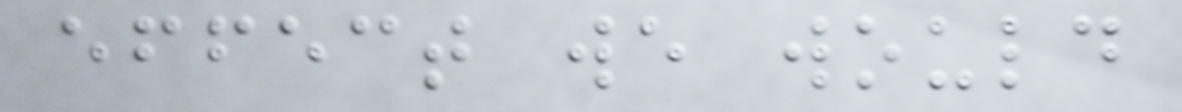effect we would
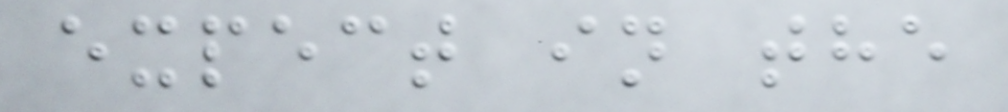expect in the
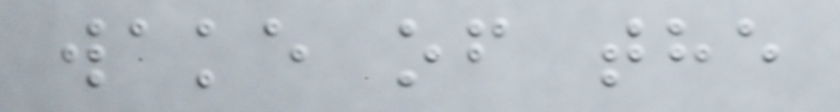wake of the
